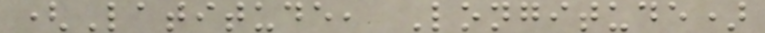(Latitude, Longitude)
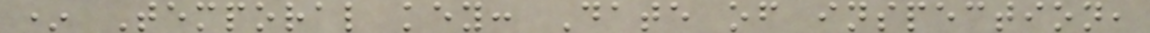* Temporal key: Date of inspection,
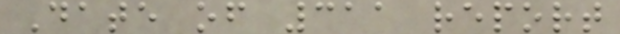Date of 311 report
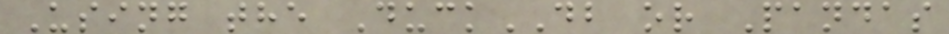Using the DuckDB or Pandas
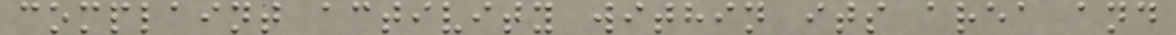complaint activity within its area and
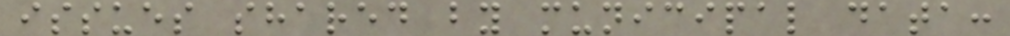issues shared by municipal data:
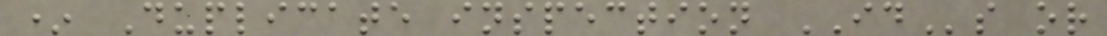* Duplicate inspection IDs or
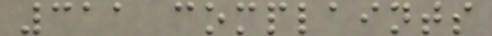311 complaints
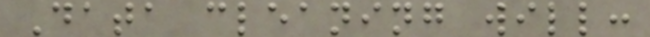Data cleaning will:
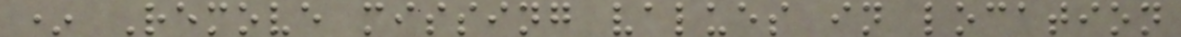* Remove missing values in location
